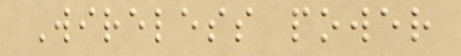Wireless power
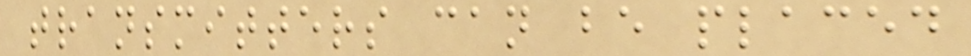transmitters can be placed
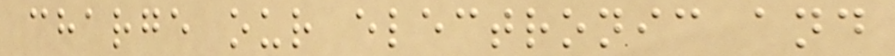charge our electronic and
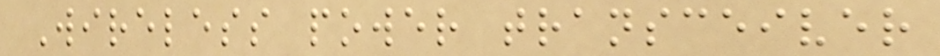Wireless power transceiver
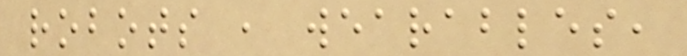robots , wearables,
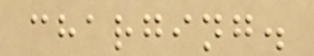charging.
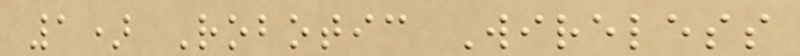1) Robotic Wireless
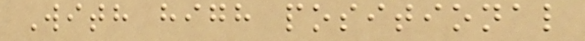With high positional
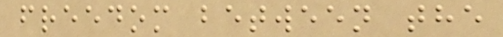freedom between the
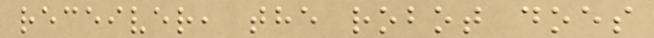receiver, the robot does
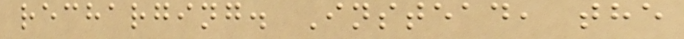recharging. Instead, the
